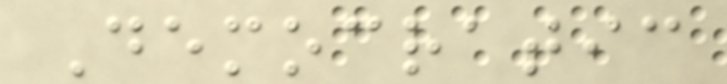Democratic
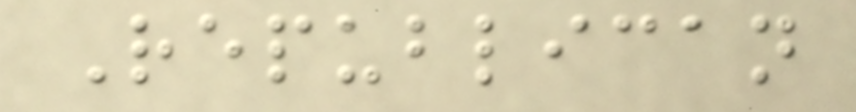Republican
